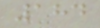184
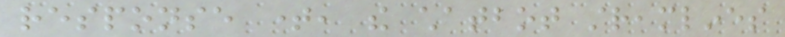response time, the chatbot streamlines
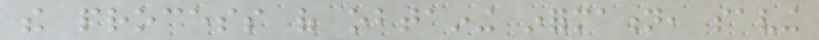the process of obtaining information, saving
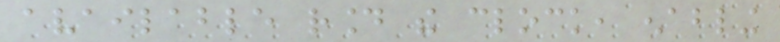available round the clock, enabling
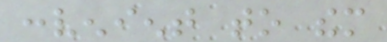convenient to them
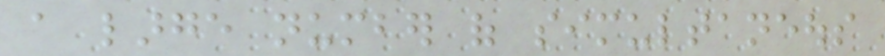a large number of simultaneous
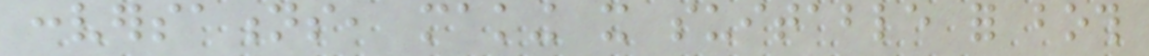conversations, making it suitable for both
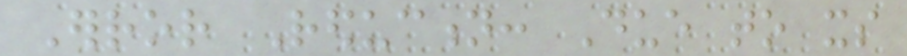Error Reduction: Due to its
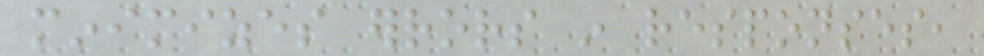minimizes errors in responses,
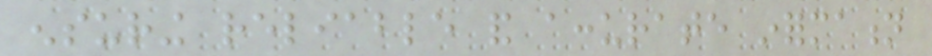ensuring reliable and accurate information
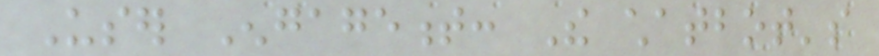User Engagement: The chatbot's
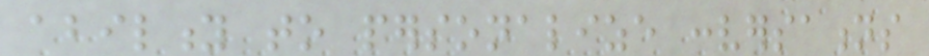ability to personalize conversations
